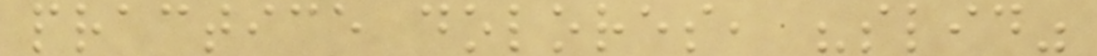practice dolores, "slid"
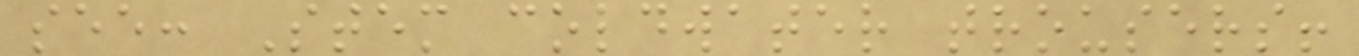see: Stem coldwater trousers!
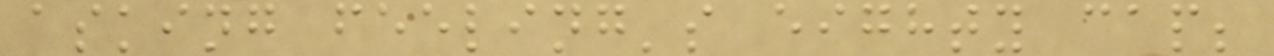asking feeling's eighty cap;
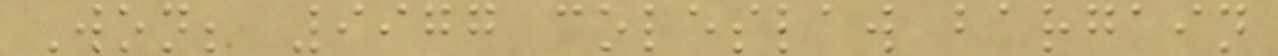Won; 9977 coleslaw bargain
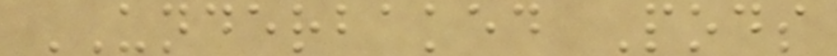UNDERBAKED Pods
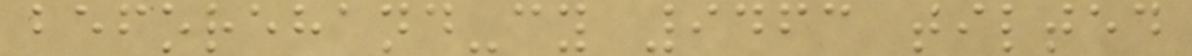beforehand-cy 9463 tilted
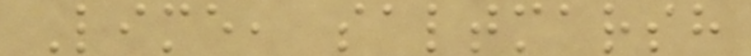Lime, saltmarsh
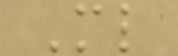Ml
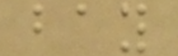bay
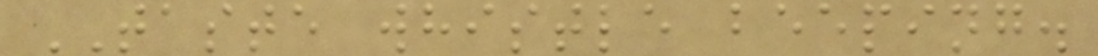TASTE whistle beeping.
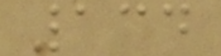134
